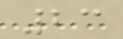23
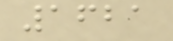1621
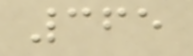365
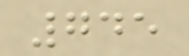745
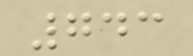743
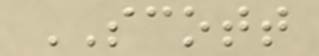SCOTT
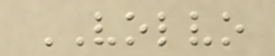VOLVO
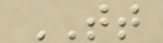TT
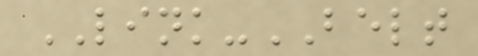LINK-BELT
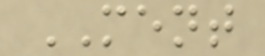MENT
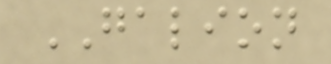GALION
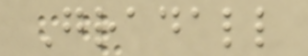Gradall
